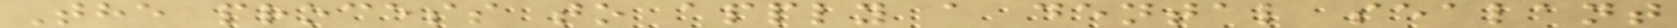The process to apply a dental sealant
